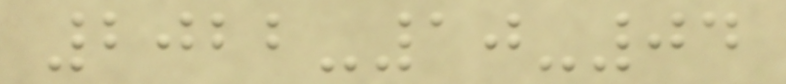2022-10-04
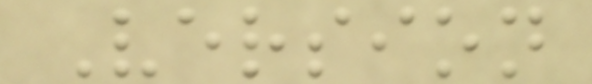Version
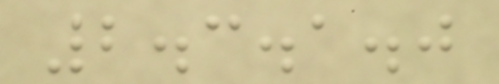2.3.1.0
